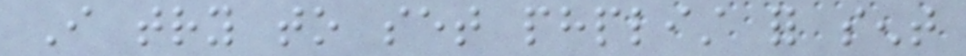I try to set phplist for sent
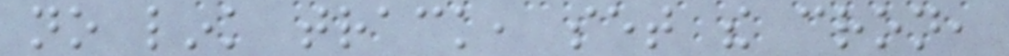no link track, set the cron,
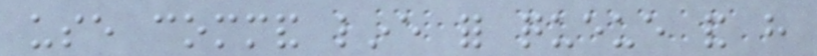use command line for queue and have
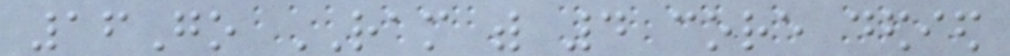16Go RAM with 4 core dedied
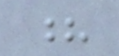?
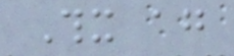Thx again
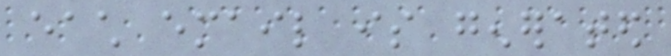each email is generated
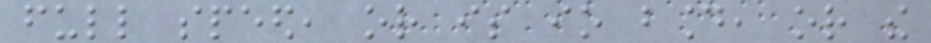full speed, or is io bound, or the
